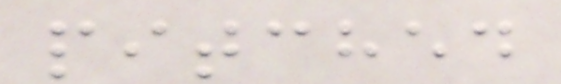pitched
